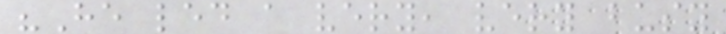"He led a very, very busy
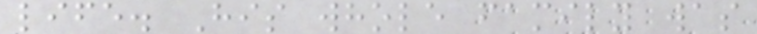life. His whole family was
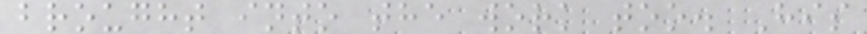brought into the work too. His
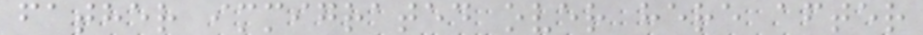father immigrated over here after
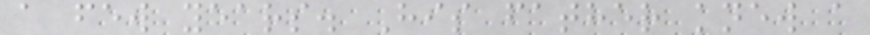a few years. His father knew a
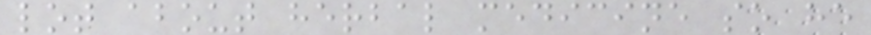lot about herbal medicine so he
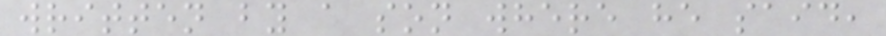written by a son where he said,
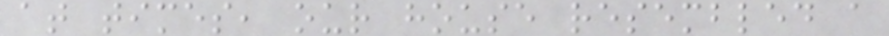at times, our house resembled a
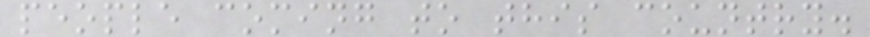people coming to this country.
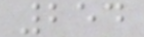254
